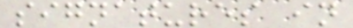signatures in
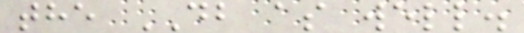the DB as well.
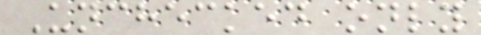Unchecked only
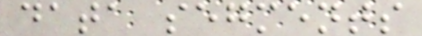data segments
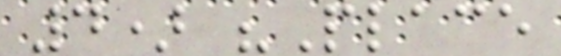4) "Place
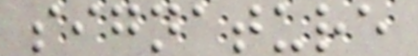signature
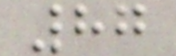87
